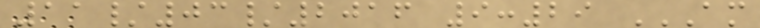11/03/2016 9:29 AM
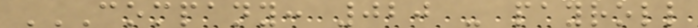COMPANY: 020 - PAYROLL
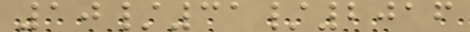10/31/2016
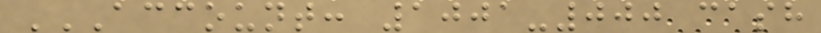ACCOUNT: 1001-000 CASH
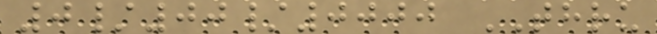0/00/0000 THRU
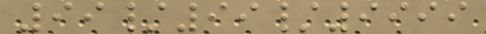99/99/9999
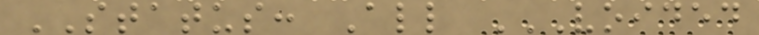STATUS: All VOIDED
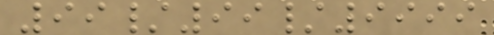99/99/9999
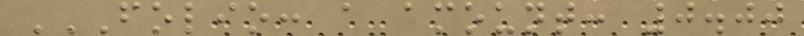FOLIO: A AMOUNT: 0.00
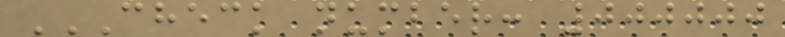CHECK NUMBER: 000000
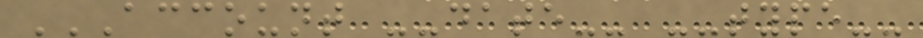ACCOUNT --DATE-- --TYPE--
